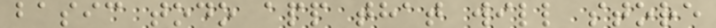basic todo app that will store
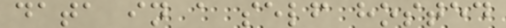data in a self hosted
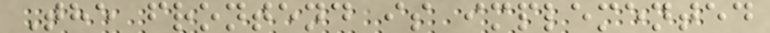The frontend is implemented
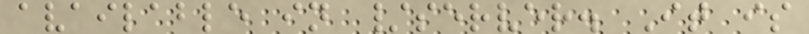available in /server. It is
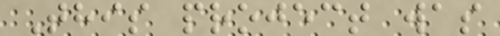This project was
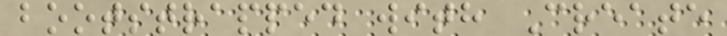bootstrapped with Create
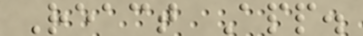React App.
